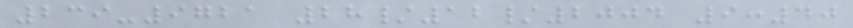239-9721 28/12/2004 9:40
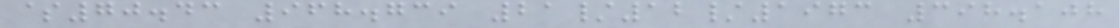$70.43 968.739 21/12/1973 398.108
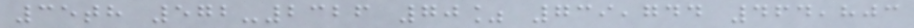35th 572-2326 70% 739,744 464,803
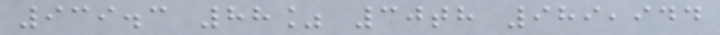939.3 88% 30th 989,944
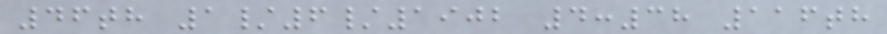46th 1/6/1902 4:38 116th
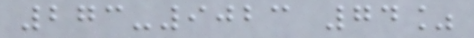273-9023 74%
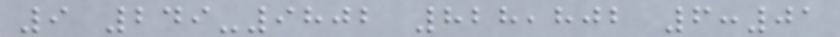9 249-9802 828,802 6:01
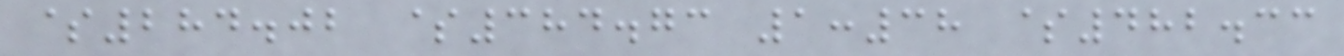$284.02 $384.73 1:38 $482.33
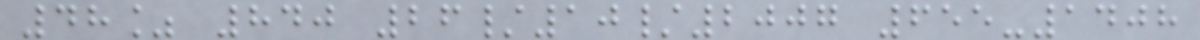48% 840 26/10/2007 655-1408
